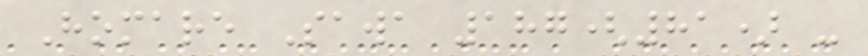Homare Sawa 187(81) -
